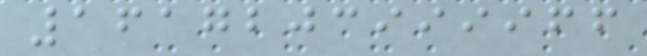1617203999966
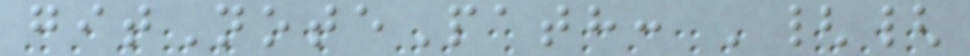gitNotePath: '{{
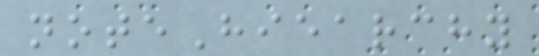noteHiearchy
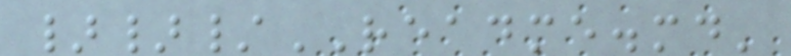}}/README.md'
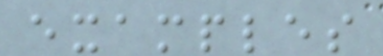examples
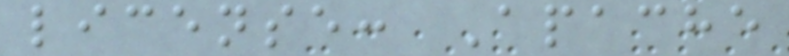license: Apache
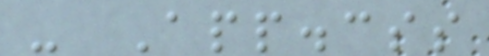- App.css
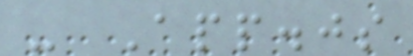- App.js
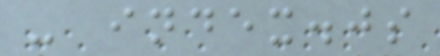- index.js
